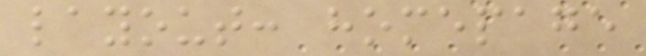layout: homepage
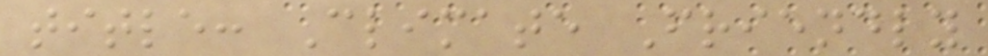title: Climate Friendly
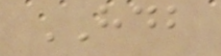HDB
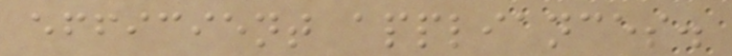efficient appliances.
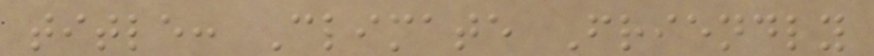title: Climate Friendly
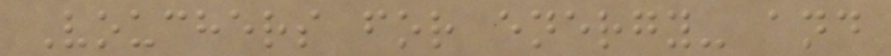Vouchers for energy- and
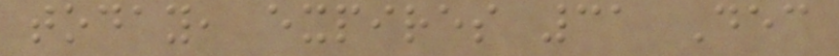today, expires 31 Dec
